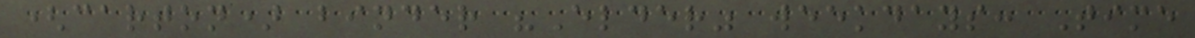(carton) binder "Elder" weekdays: Time
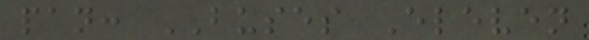pan: BUSES Eleven
